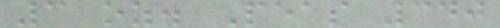3 oz. Peas 340
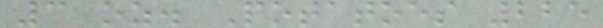3 oz. Potatoes 225
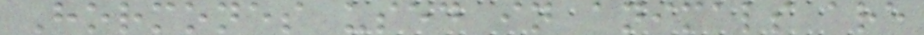Hormones used in animals are
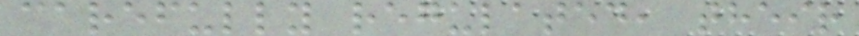carefully regulated, their
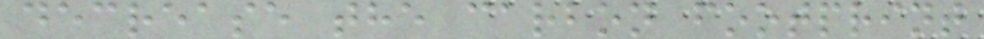decrease the carbon footprint
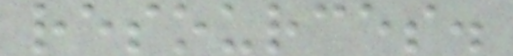resources.
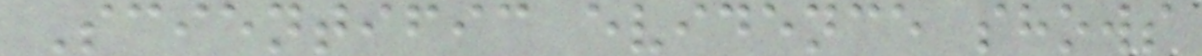Scientific evidence shows
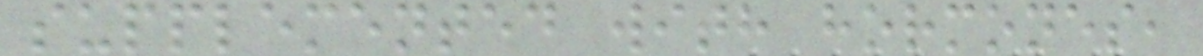supplemented with hormones,
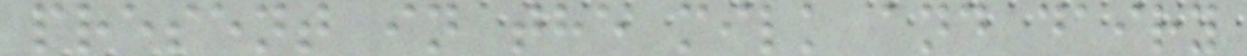present in the milk and dairy
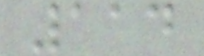114
